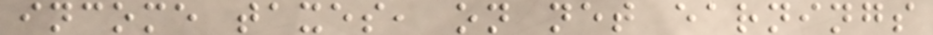income taxes, on net earnings
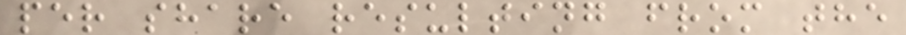per share resulting from the
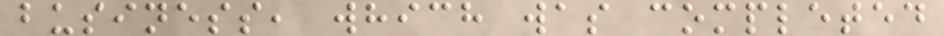business, which was completed
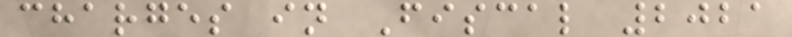charges in Fiscal 2021
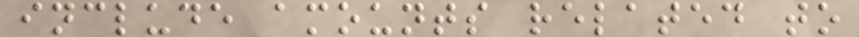include amounts related to
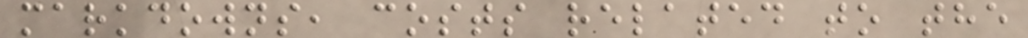markdowns, costs related to the
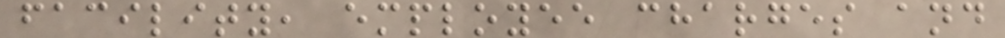facility, employee charges and
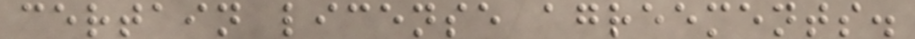certain license agreements.
